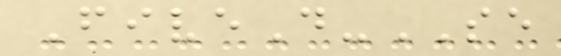FiveD-SE
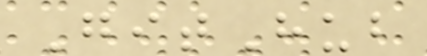GitHub
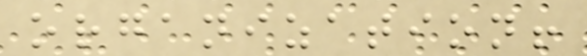organization!
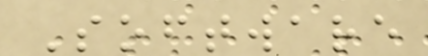Software
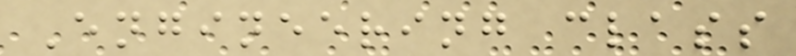Engineering class
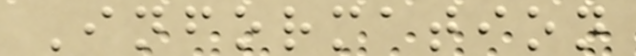Information
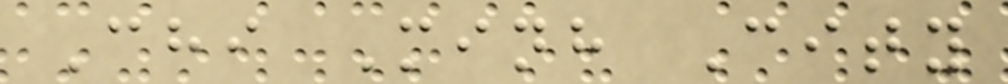Chi Minh City
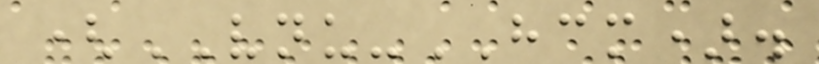(VNU-HCM).
